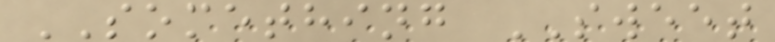SOMETHING SWEET
